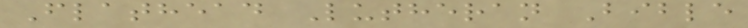Flathead Lutheran Bible
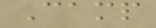Camp
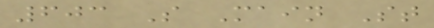603 S Main St
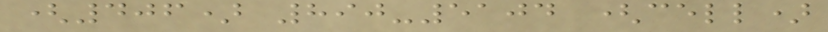(406) 890-5104 (cell)
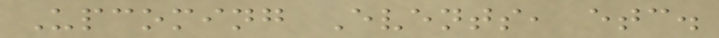Upcoming Events, etc.
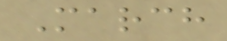March
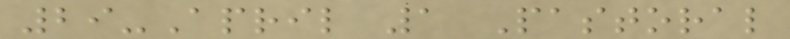29-April 1 Pastoral
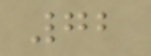72
